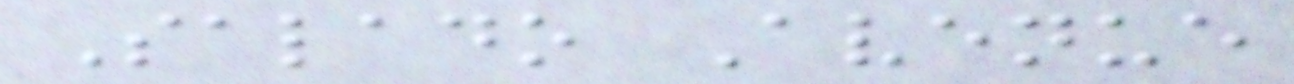Salado Avenue
